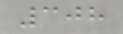308
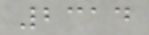2314
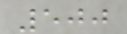500
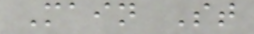Main St
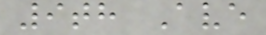9th Ave
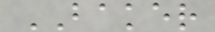BAKER
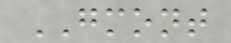GMONT
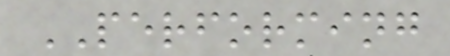PERFORMING
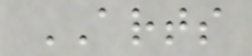ARTS
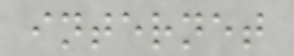internet
